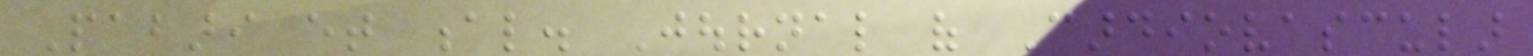Pabari et al. Journal of Cardiovascular
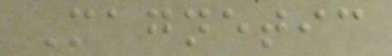Magnetic
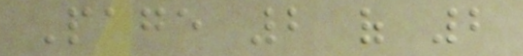Page 2 of 2
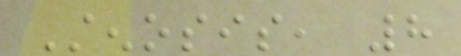Stenosis, 8
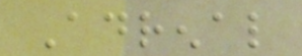Adrenal
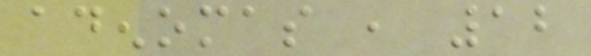adenomas , 12
